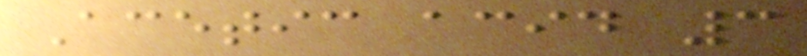Acetic acid 3
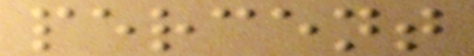percent
